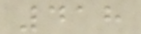418
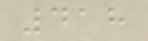418
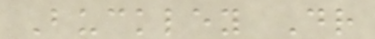Buckley Dr
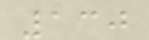130
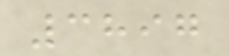3897
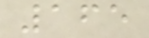165
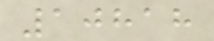10818
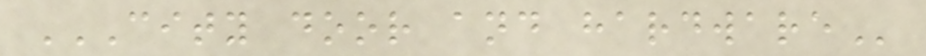CITY DOOR AND HARDWARE
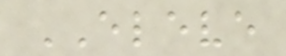ELEVE
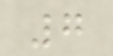7
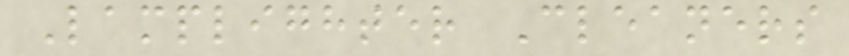Lamplighter Cleaners
